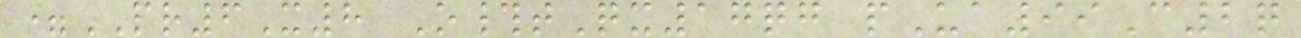=PR6X8 O#tQx17qg pUa99C2q
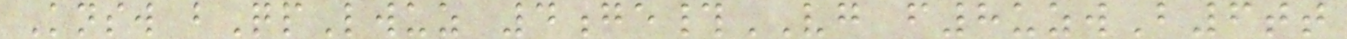Knsw bQpLwuz 4ge#VG f8uzwB6tt
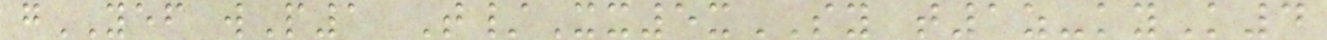gYEF wP1 T/Xx5xSY t1z-kyK4
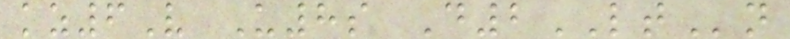kz6V U8s D2LTn
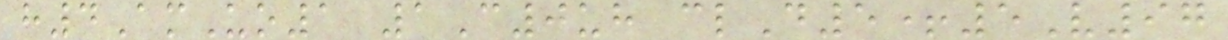h4AmUo1 1C0uh clD5+5V97
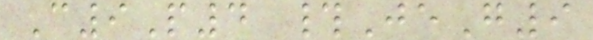C9P4 #JeG9
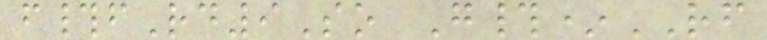f#fRd9So G#*RF
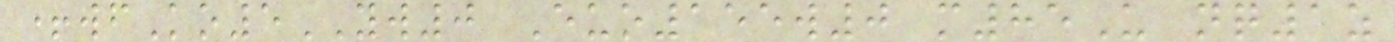+wfKo5YW0 Euo155w0 m85U nq1z
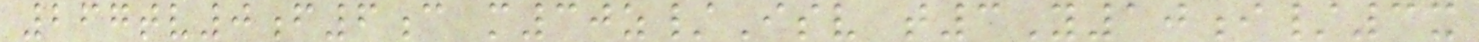267tv0f6c m30z/Isv t3Y10i/3x
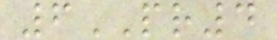6PR4
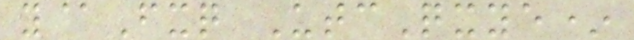y@Fxq UtcQxye*
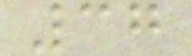37
